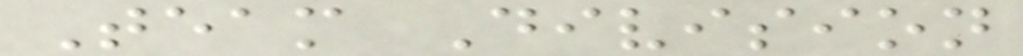Team Division
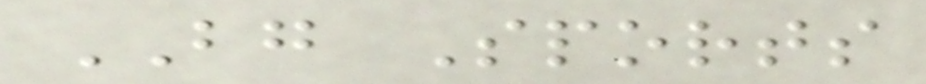BG Sports
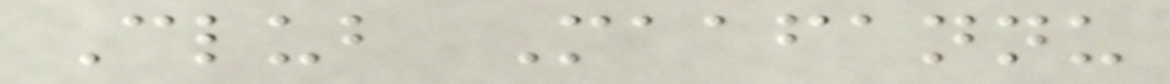Club Maafannu
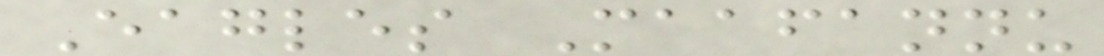Eagles Maafannu
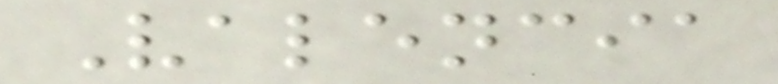Valencia
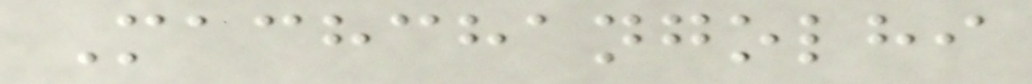Machchangolhi
